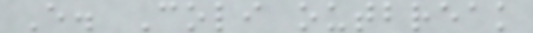E. Coli outbreak
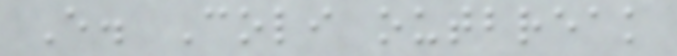E. Coli outbreak
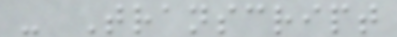- Transcript
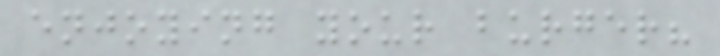enjoying your burger?
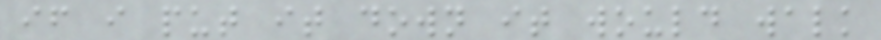if i put it down it would walk
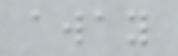away
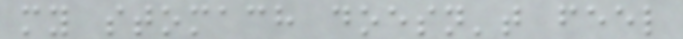my stomach doesn't feel
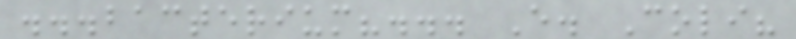...bacterium?... E. Coli?
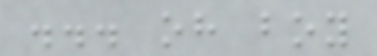... oh boy
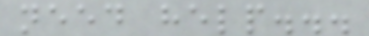need help...
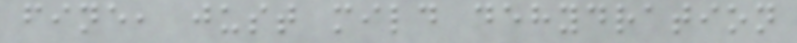fine, just mild dehydration
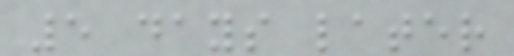5 days later
